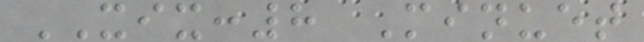XIX:8 Minuet
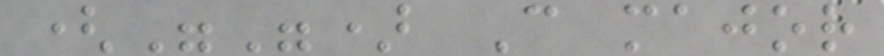("") C major
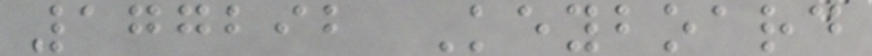177292 Keyboard
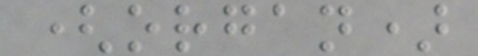(organ)
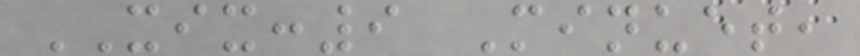XIX:9 Minuet,
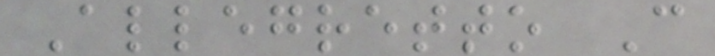Allegretto C
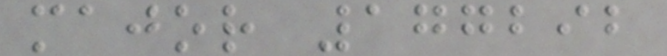major 177292
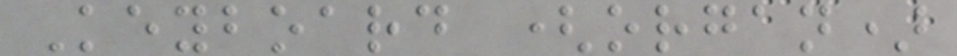Keyboard (organ)
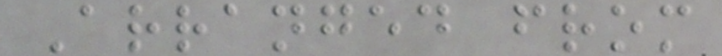Arranged from
